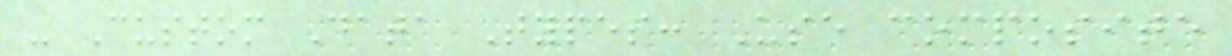- Custom Data Types: Use composite
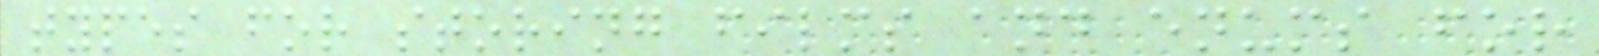types for storing films and enums for
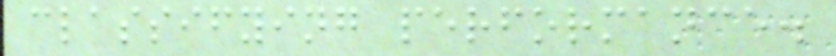classifying performance.
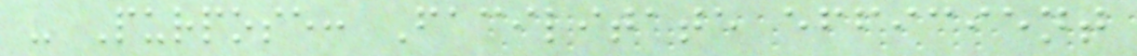- Purpose: Facilitate efficient
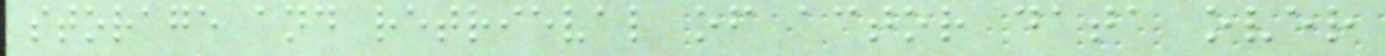storage and retrieval of actor data over
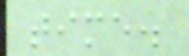time.
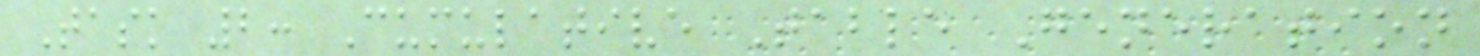Task 2: Cumulative Table Generation
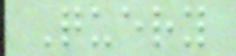Query
